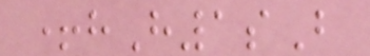+hH1sB
